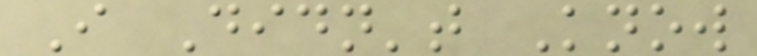I Didn't Know
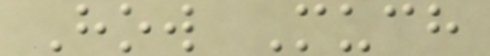How Much
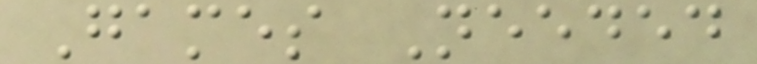Games Needed
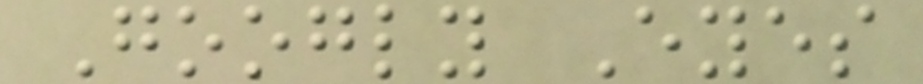Googly Eyes
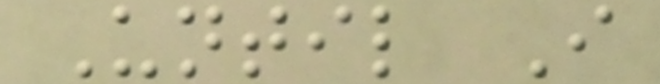Until I
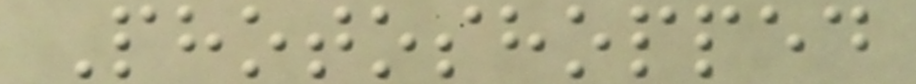Photoshopped
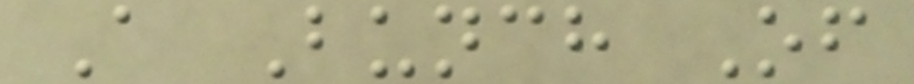A Bunch Of
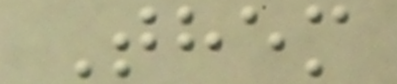Them
